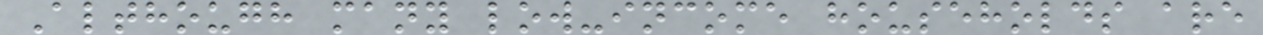Although many low-income households are
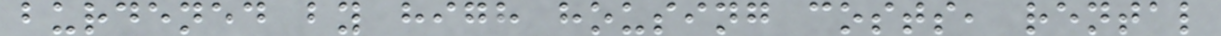burdened by high housing costs, rental
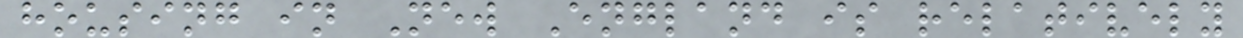housing in New England is relatively
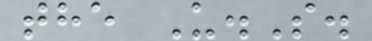the U.S.
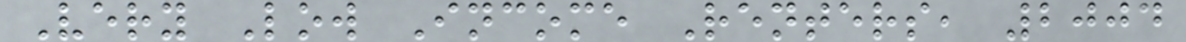Very Low Income Renters, 2004
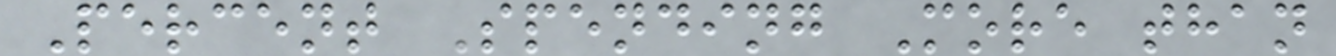Percent Spending More than
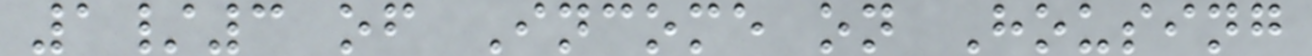1/3 of Income on Housing
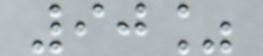90%
